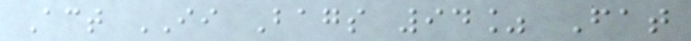Act II Bags 94% Fat
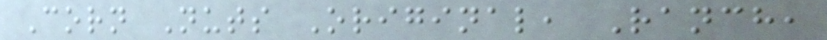Corn Nuts Original, Ranch,
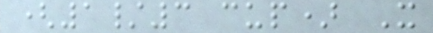(1/3 cup) X
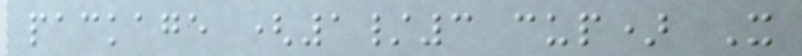package (1/3 cup) X
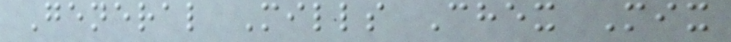General Mills Chex Mix
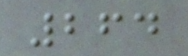264
